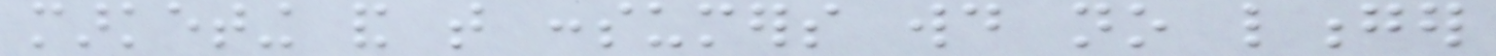marketing and that consumers would no longer
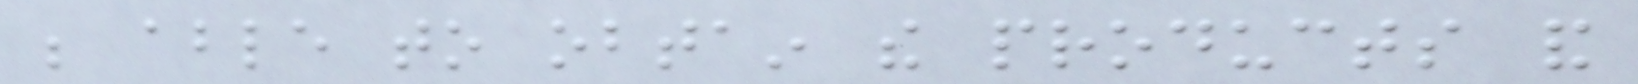be able to obtain the products and
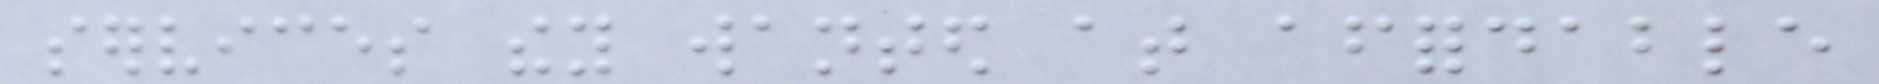services they wanted at affordable
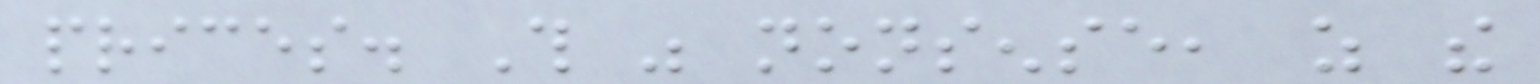prices. This was nonsense, as the
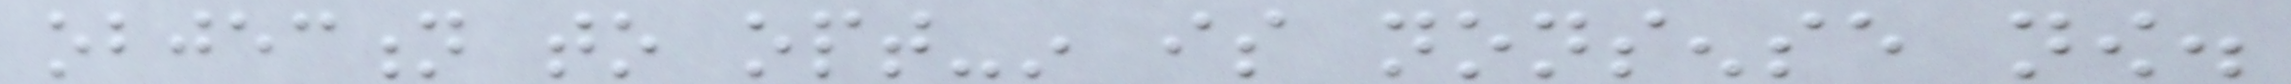objection to opt-in is nonsense now.
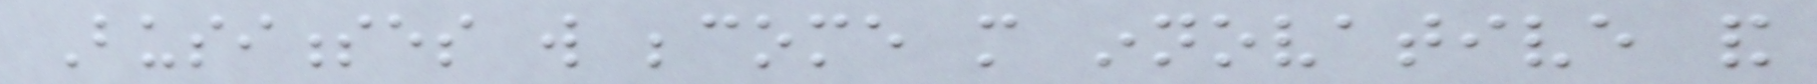Businesses will become more innovative and
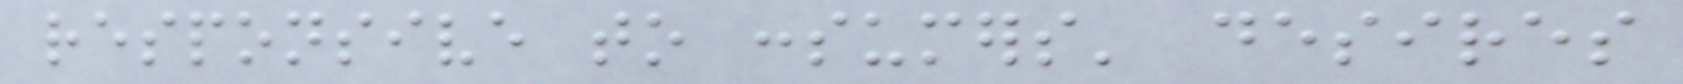responsive to consumers' desires
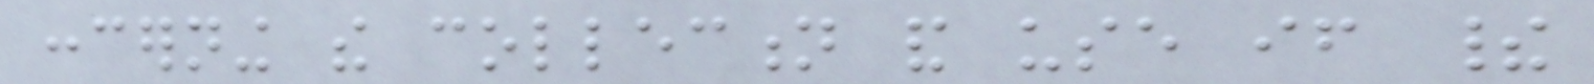concerning the collection and use if their
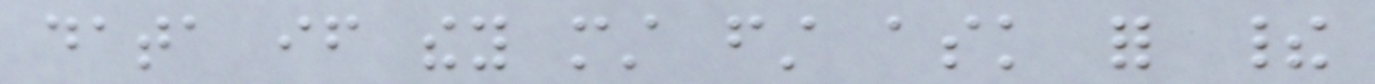data if they must first ask for their
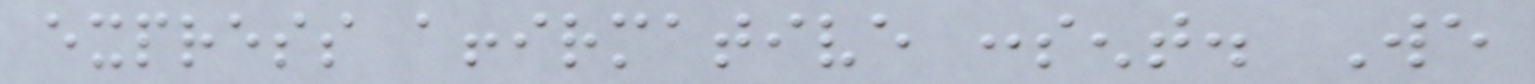express affirmative consent. We
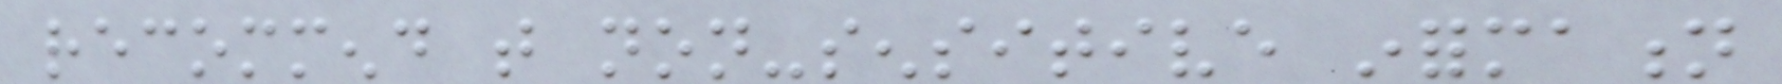recommend that non-sensitive information
